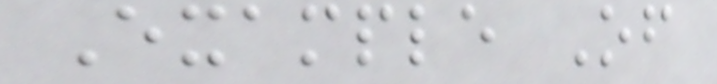Example Of
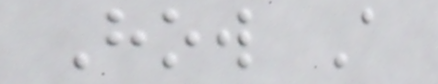How A
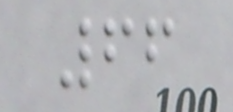66
